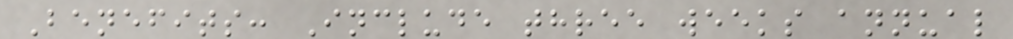Benefits: Include three weeks annual
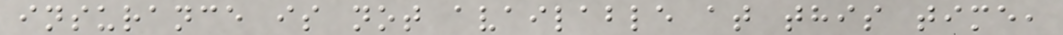insurance is not available at this time,
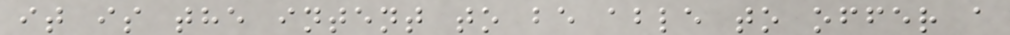it is the intent to be able to offer a
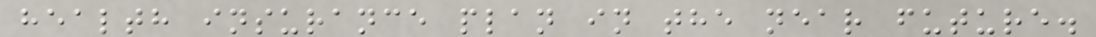health insurance plan in the near future.
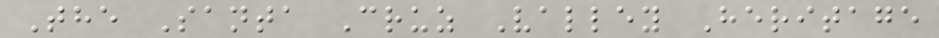The Santa Cruz Valley Heritage
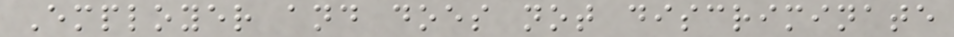Employer and does not discriminate
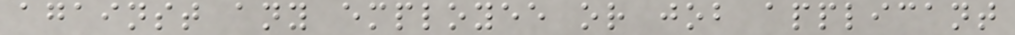against any employee or job applicant
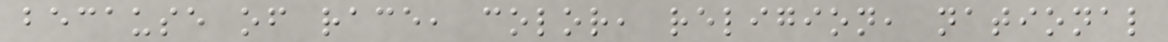because of race, color, religion, national
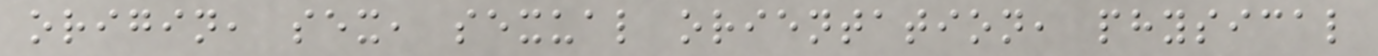origin, sex, sexual orientation, physical
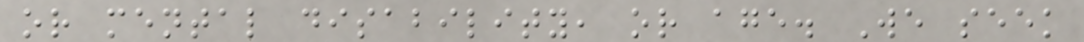or mental disability, or age. We seek
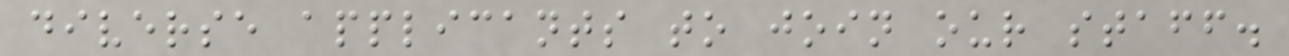diverse applicants to join our staff.
